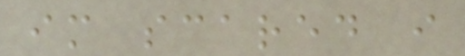im scared i
